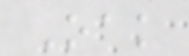Oak
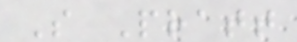S Pratt
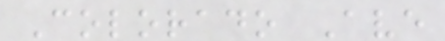Colorado Ave
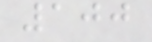100
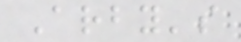Arby's
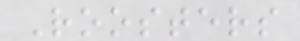Roosters
